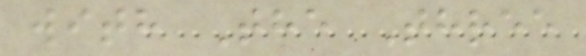with The Three
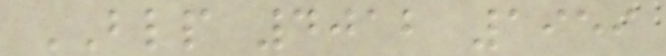BLP 4012 1959
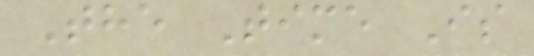The Time Is
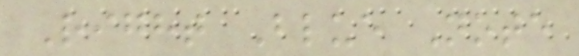Right Blue Note
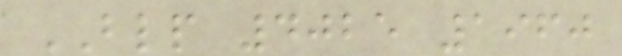BLP 4025 1960
